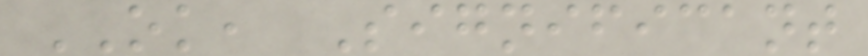OK, Significant
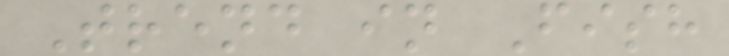Trend in Fish
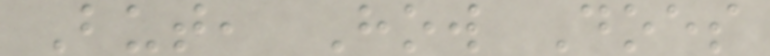But, How Does
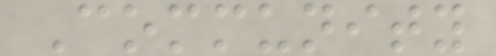Community
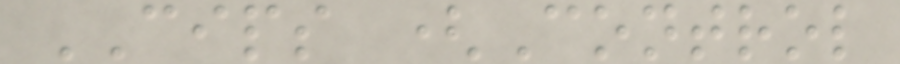CIPS (Control
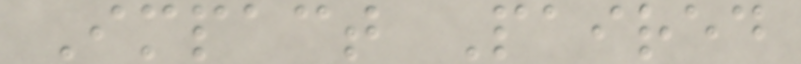Impact Paired
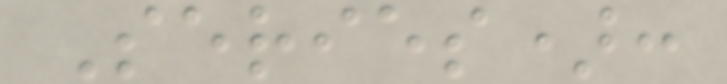Series):
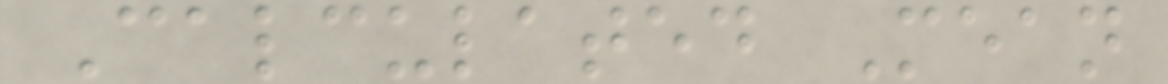Calculated Mean
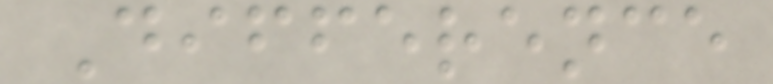Difference
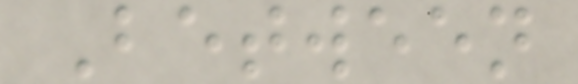Between
